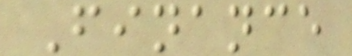Finance
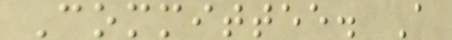Committee. A
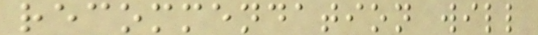recommendation will
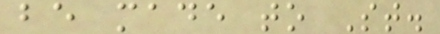be made to St.
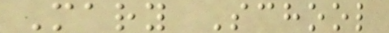Mary School
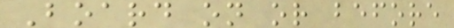Board on or before
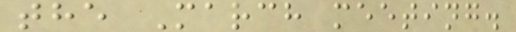the March meeting.
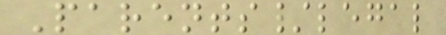Parents/legal
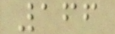166
